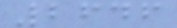2646
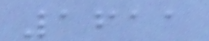1611
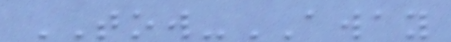TOW-AWAY
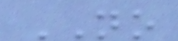NO
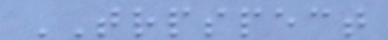TRPSPECT
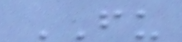FU
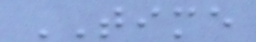TIME
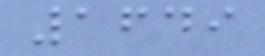1649
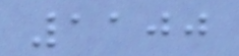1100
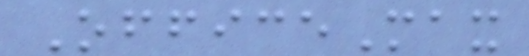OfficeMax
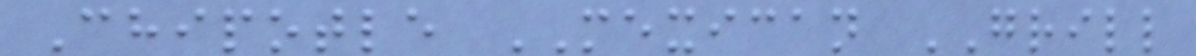Chipotle MEXICAN GRILL
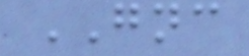GNC
